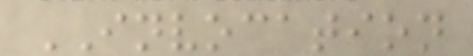INVOCATION
